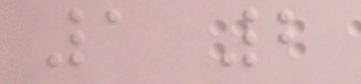1 2
